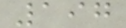197
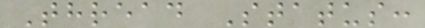Thread Status:
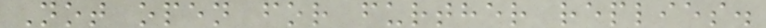Not open for further replies.
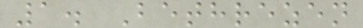1. Bethrezen
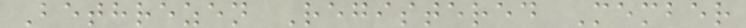Bethrezen Registered Member
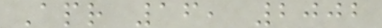Apr 16, 2002
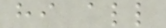hi all
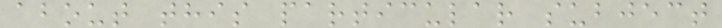about this particular subject
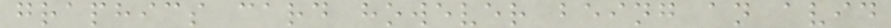graphics card however being an avid
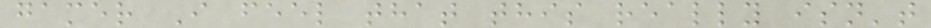gamer I feel that this really isn't
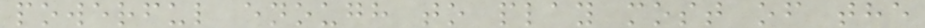powerful enough to play most of the
